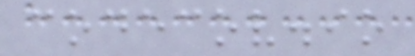codecov.io
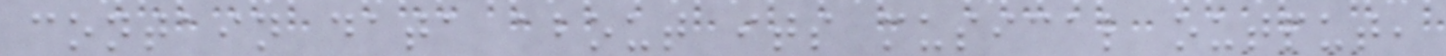contain data about its musical output,
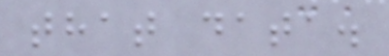that data.
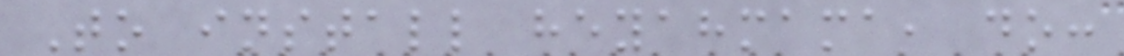To install heyahmama, do:
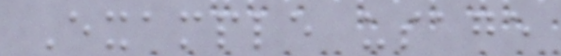Example usage
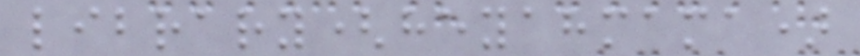library(heyahmama)
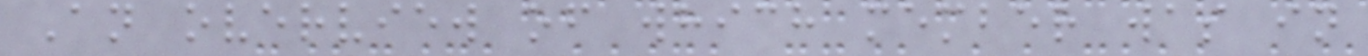An overview of which member was in
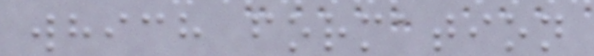which formation
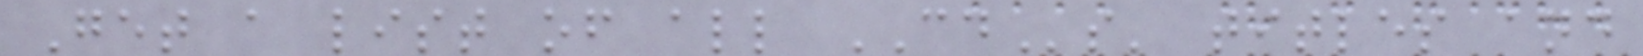Get a list of all CDs' titles and
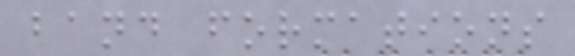band formations
